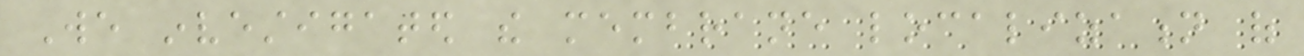We investigated the membrane localization of
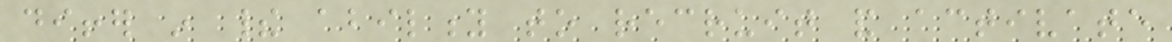differ in their ability to recruit and activate
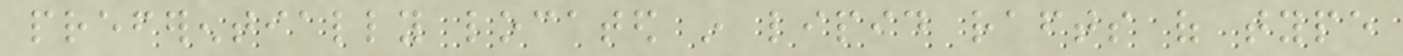preferentially located in lipid rafts of type
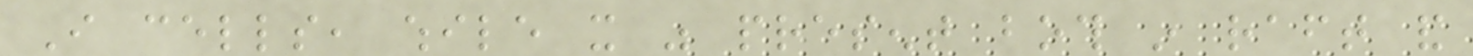I cells, while it was present both in raft and
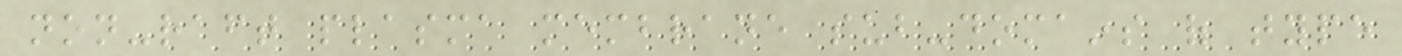non-raft plasma membrane sub-domains of type
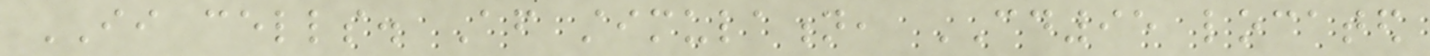II cells. After stimulation, CD95 located
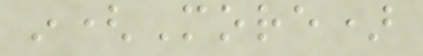in(More)
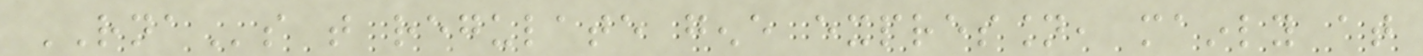RNAs that regulate gene expression, mainly at
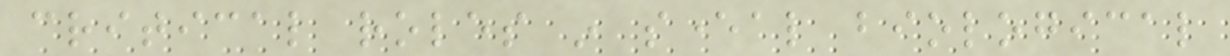critical roles in several biological
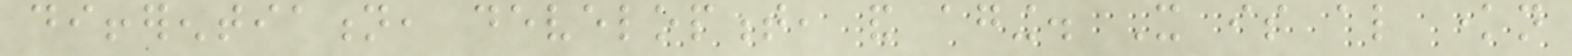differentiation, development, and aging. It is also known
